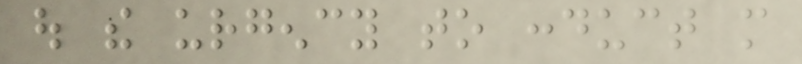out the urgency to conduct more
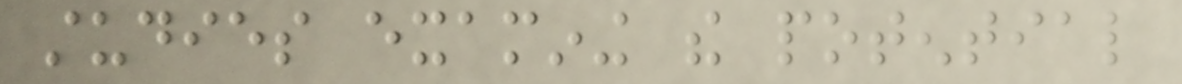studies examining the potential
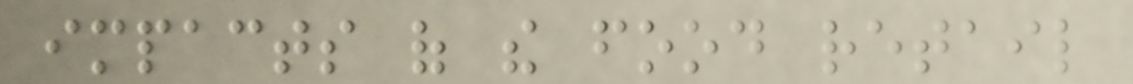impacts of the food retail
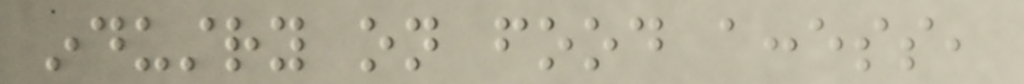industry on food access,
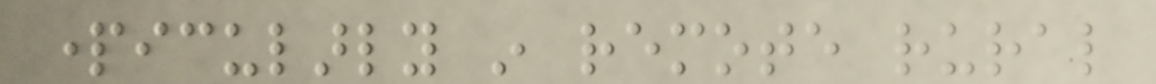particularly in remote rural
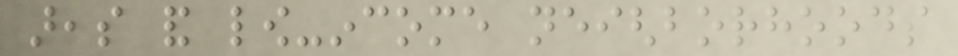areas and low-income neighborhoods
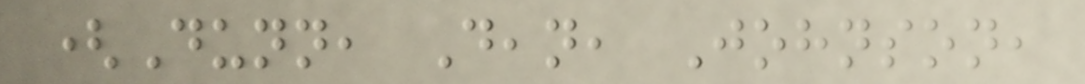(Dunn, Dean, Johnson,
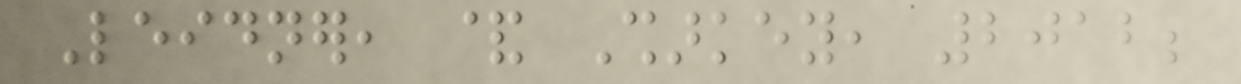Leidner, & Sharkey, 2012;
